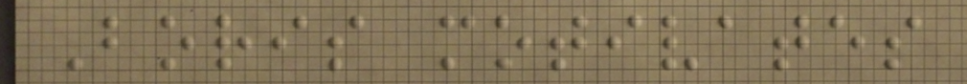Boris motivates
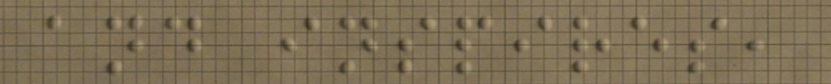and inspires,
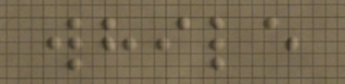while
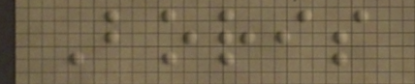Boris
